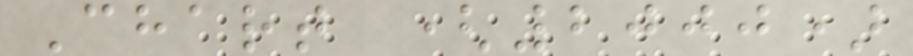Chart (2000)
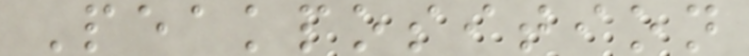Peakposition
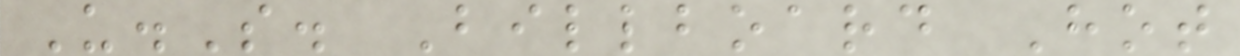U.S. Billboard Hot
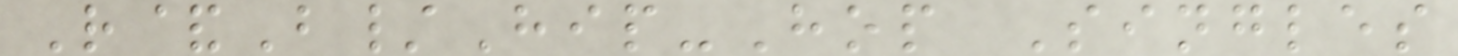R&B/Hip-Hop Singles
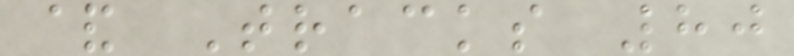& Tracks 80
